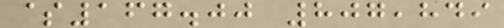$167.00 807,849
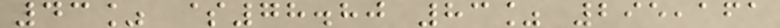43% $78.80 83% 295,161
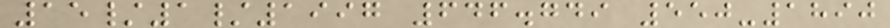15/1/1997 646.749 550-1890
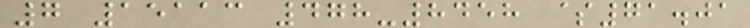7 15113 478-8458 $71.01
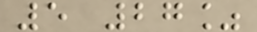5 27%
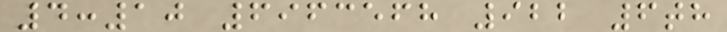4:10 6963568 922 6th
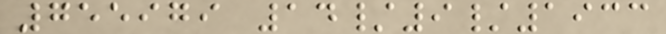755979 14/9/1933
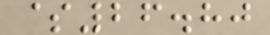$26.80
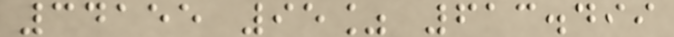34155 95% 613.499
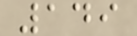149
